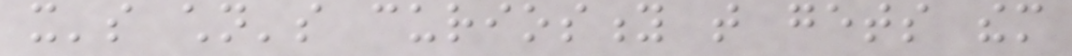it's children's curiosity that gets them
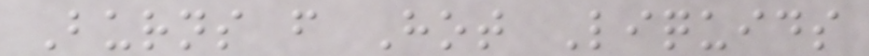Burns from Hot Liquids
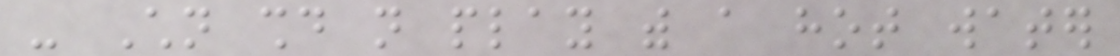- Children should not play with a hot water
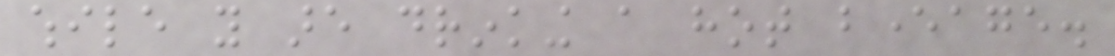while you are drinking a hot beverage.
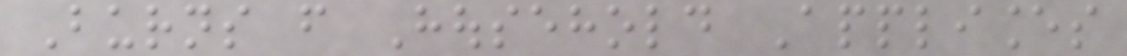Burns from Household Appliances
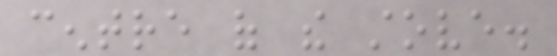centre of the stove.
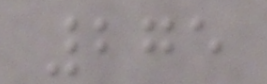275
